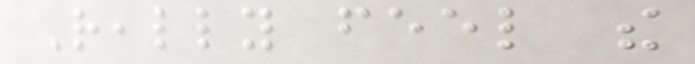Really feel the
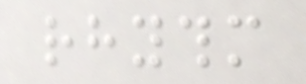rhythm
